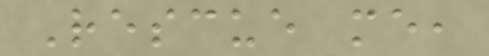Rescue me,
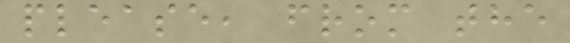please, from the
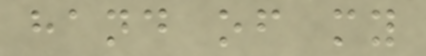hand of my
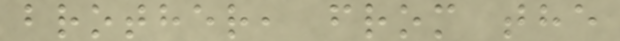brother, from the
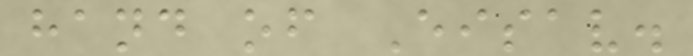hand of Eisav.
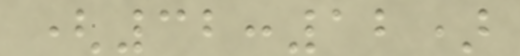(32:12)
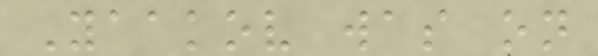Yaakov was on
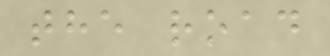the road
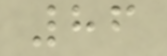86
